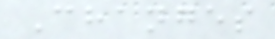Changes
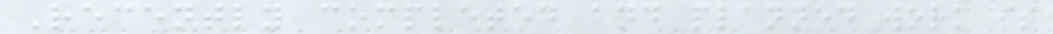Recently completed and planned work is
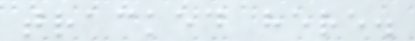tracked here.
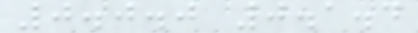0.0.0 0.1.4
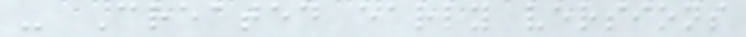- Created early versions
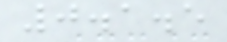0.1.5
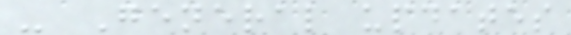- General updates
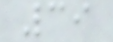39
